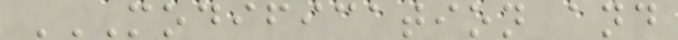MODIFICATION AND
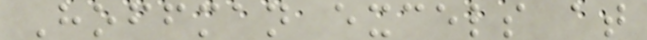Hoffman excels at
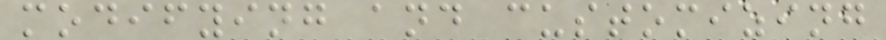modifying and customizing
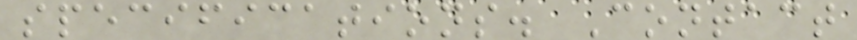specifications. Contact
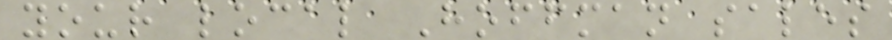your local Hoffman sales
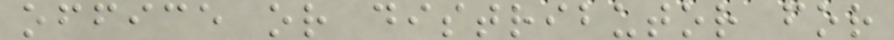office or distributor for
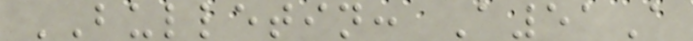BULLETIN: A51A
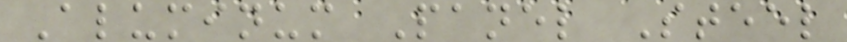Aluminum Panel Steel
